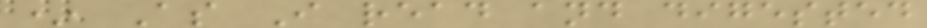* As I read and digested
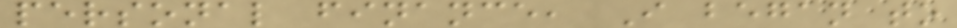personal finance, I began to
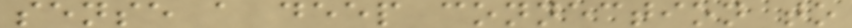sense a deep connection to
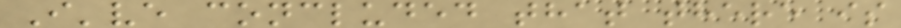I've concluded that there is
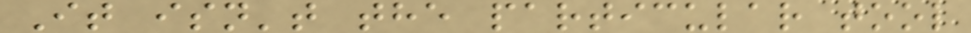It isn't the particular tool
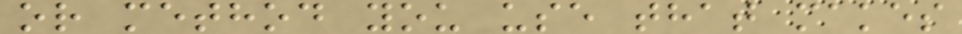or method you use that makes
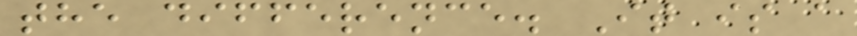the difference. It is a
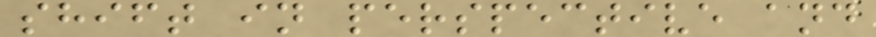shift in perspective and
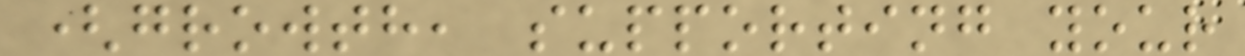(growth, supporting your
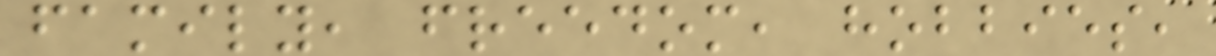family, freedom, hobbies,
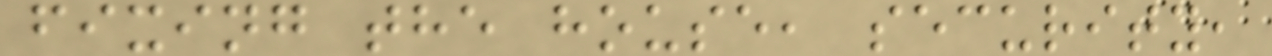fixing the house, security,
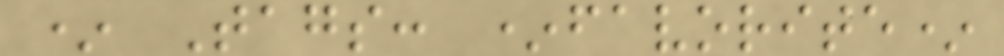* Tags: *favorite*
